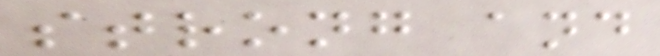strong and
